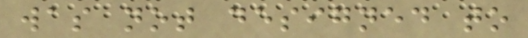was not designed to
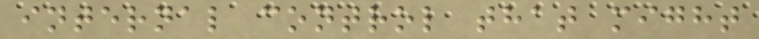internal control that might
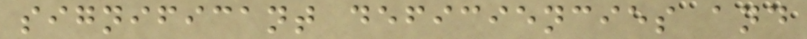significant deficiencies and
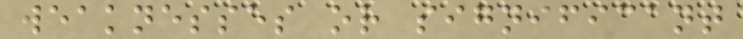weaknesses or significant
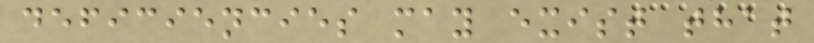deficiencies may exist that
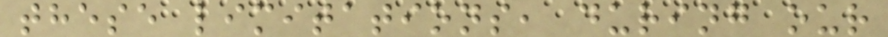these limitations, during our
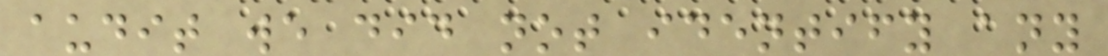audit we did not identify any
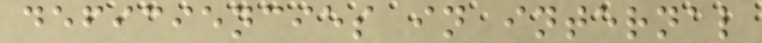deficiencies in internal
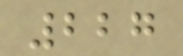227
